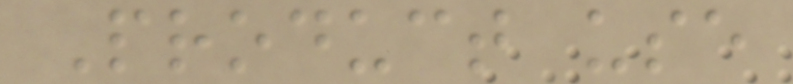Product use
